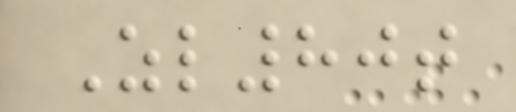Zl80t
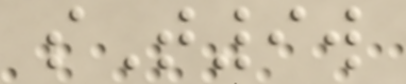sT9w
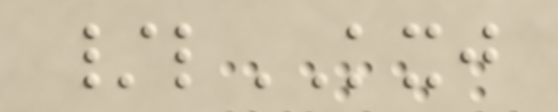/lKXJ
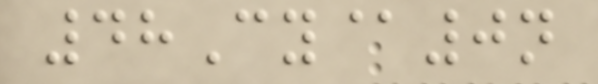48Cy@0n
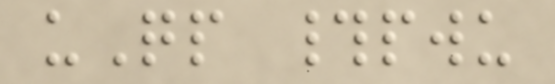uQp #pwu
